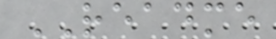README
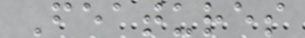Features
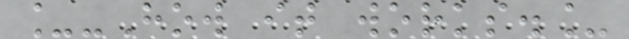_-How it works._
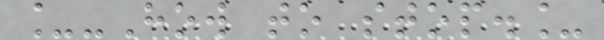_-How to stop._
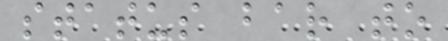status bar to
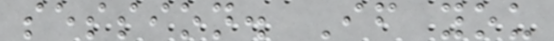session. If you
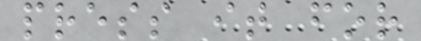press it for
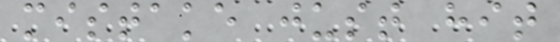mistake just hit
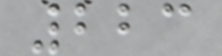223
